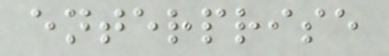enterprise
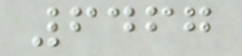6467
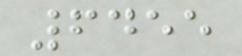6455
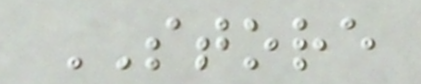STORE
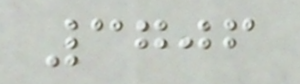3706
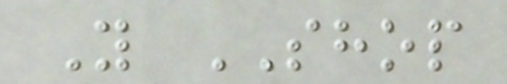Y SHOP
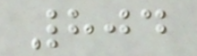804
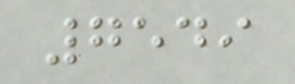7549
